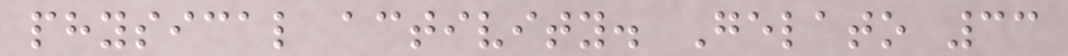physical activity. Gelato 33
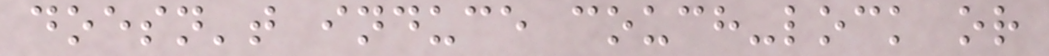doesn't induce couch-lock or
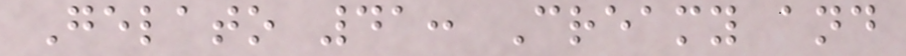Gelato 41: Creamy and
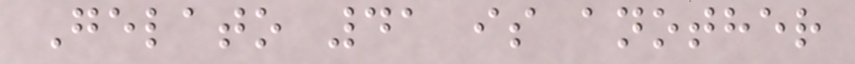Gelato 41 is another
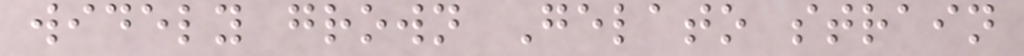widely grown Gelato strain
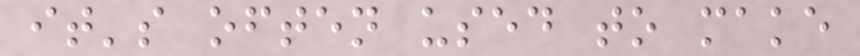it's often used to make
